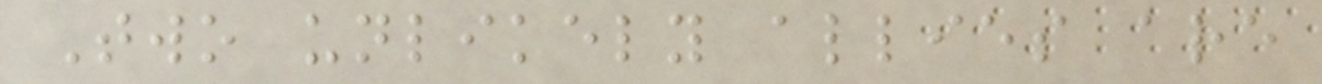Two unlikely allies are
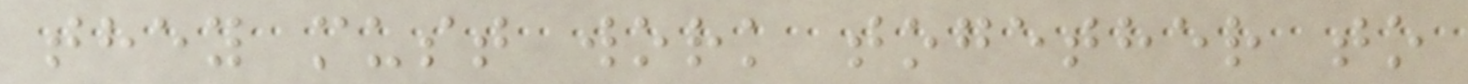they must work together to
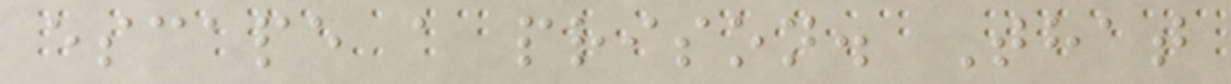escape a prison. That
